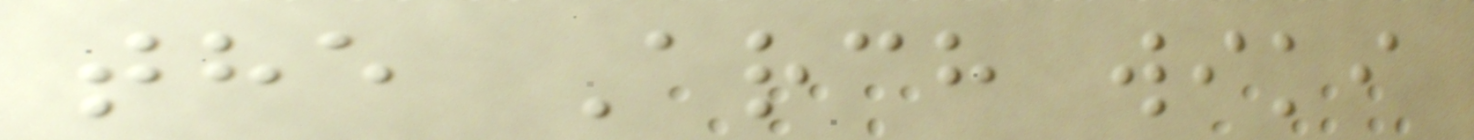the Arch wiki
